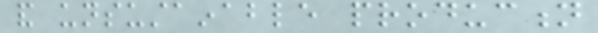and unsustainable production
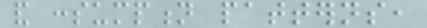and consumption patterns,
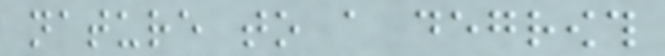nature to a degrowth
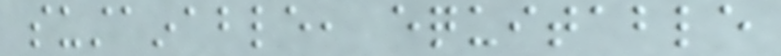sustainable, equitable
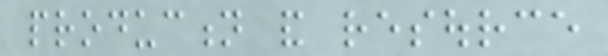production and resource
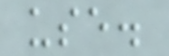use.
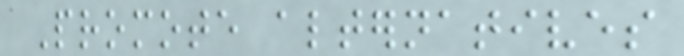Promote alternatives
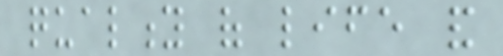quality of life and
